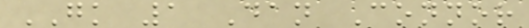GK 1 Dan Connor
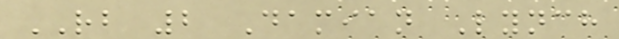RB 2 Damian Lynch
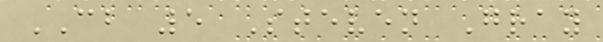CB 5 Steven Gray
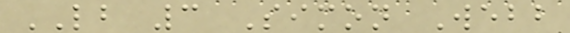LB 3 Simon Webb
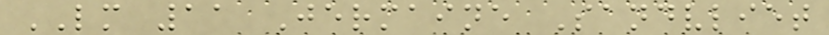LM 11 Jermaine Sandvliet
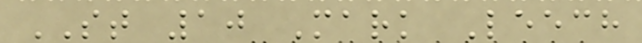ST 10 Mark Leech
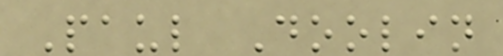Paul Doolin
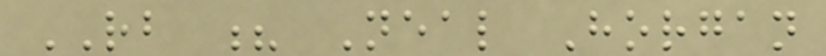RB ? Neal Horgan
